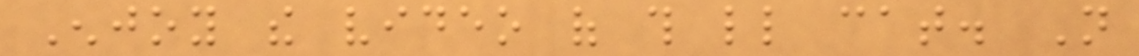Enjoy the video of this little cat. Not
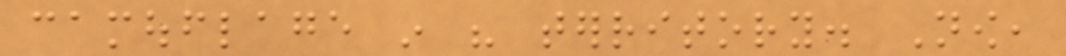camouflage in his territory. Now,
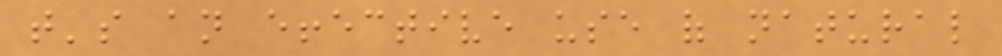that's an effective use of natural
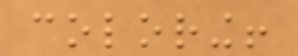coloring!
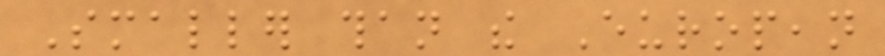Smaller than the European
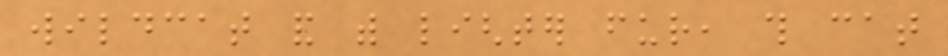wildcat and with lighter fur, this cat
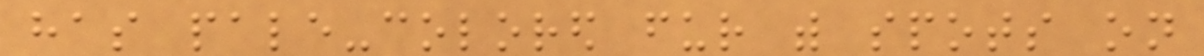has pale-colored fur with spots on
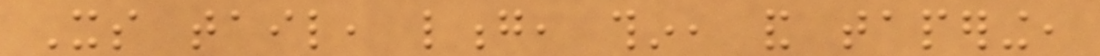Its tail, long, thin, and tapering,
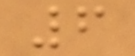6
